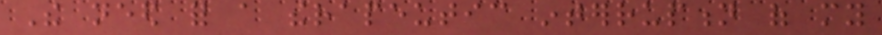The need for a therapeutic interruption of my
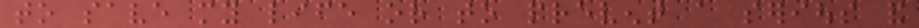to save my life or to prevent a serious and
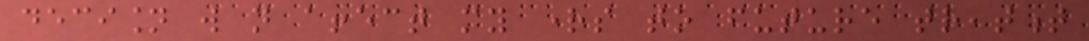decision will not affect my rights to future treatment
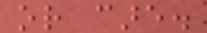or care.
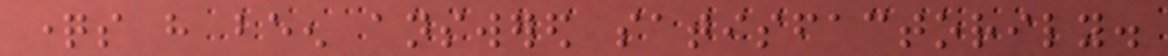questions have been answered satisfactorily.
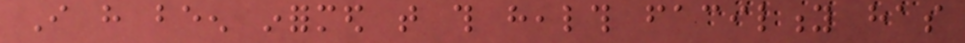I have been informed that this health facility has
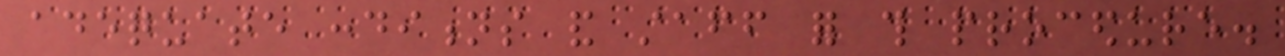adequate conditions and staff for this procedure.
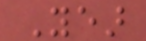Year
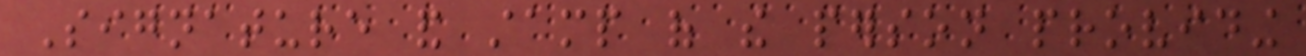Signature and stamp of the person providing
